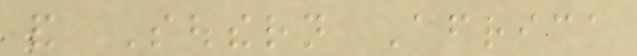and Southern Africa
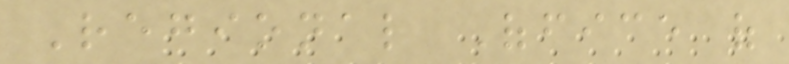Regional Office of
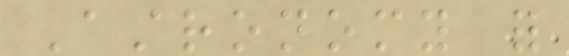Astronomy for
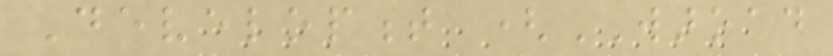Development (WAROAD
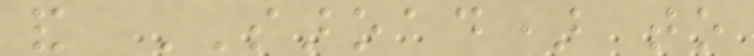and SAROAD) to
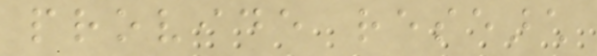provide research
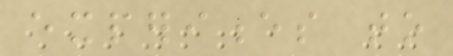experiences to
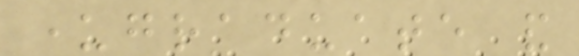undergraduate and
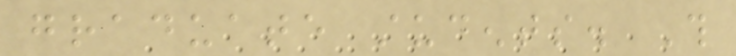graduate students. This
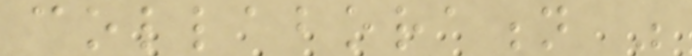collaboration was
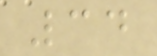34
